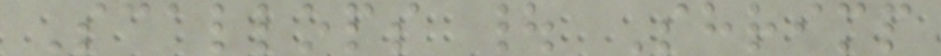Scallops | Shrimp
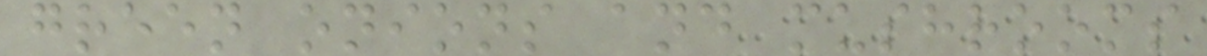green onions and mushrooms
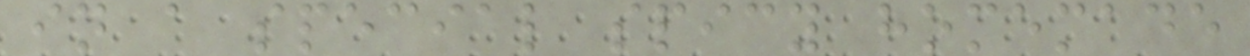in a special spicy homemade
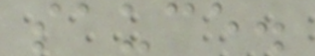sauce.
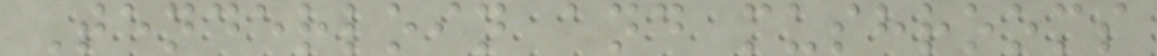Tenderloin and mushrooms
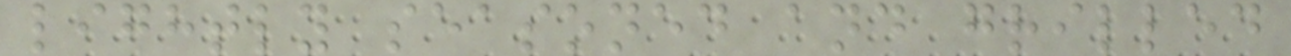lightly seasoned and grilled
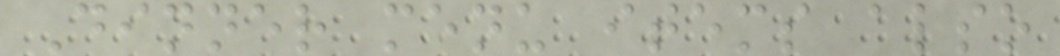Dinner menu items also
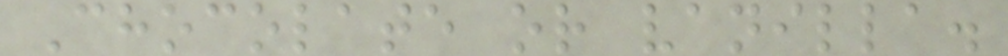Chocolate or vanilla.
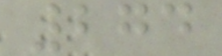274
